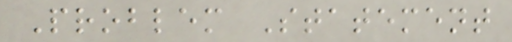Problem Statement
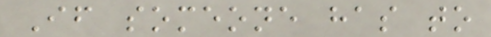If someone has to
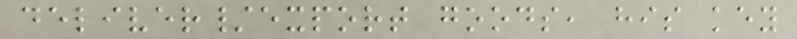deliver/export goods, his key
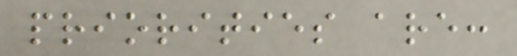priorities are:
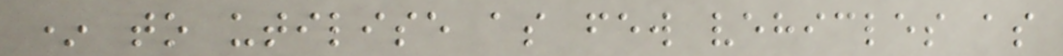* to utilise as few vehicles as
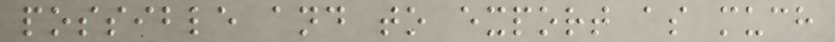possible and to export as much
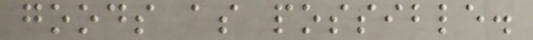goods as possible.
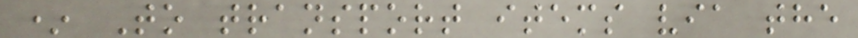* To transport items via the
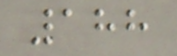188
